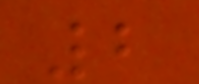2
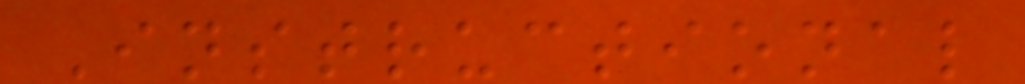Instructional
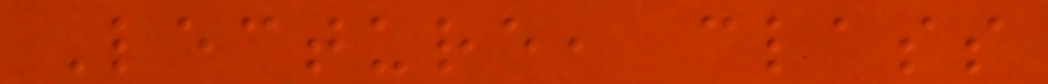Lecture, class
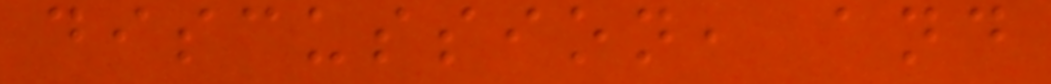discussion, and
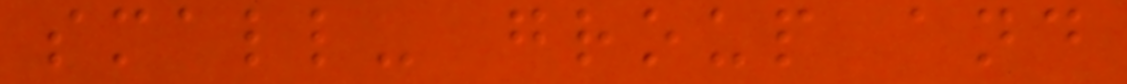small- group and
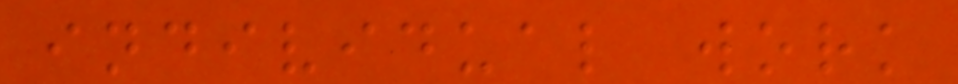individual work
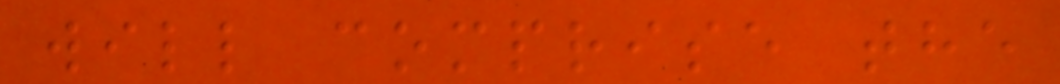will comprise the
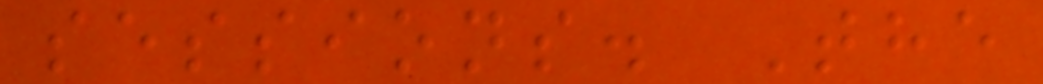sessions. The
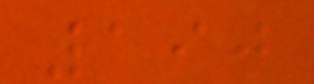190
